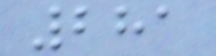281
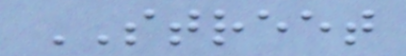STREET
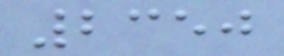2350
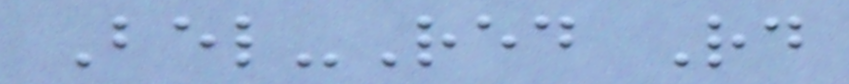Bel-Red Rd
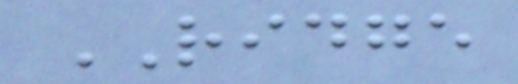RIDGE
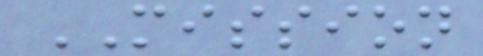MISSION
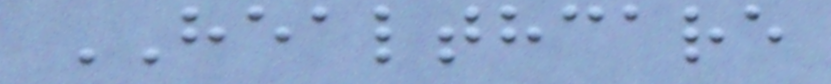HEALTHCARE
